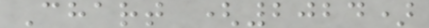Chart (2024)
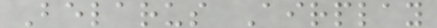Belarus Airplay
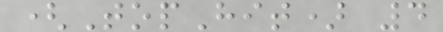(TopHit) 4
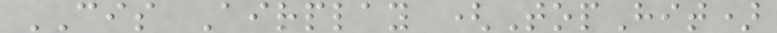CIS Airplay (TopHit)
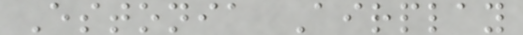Estonia Airplay
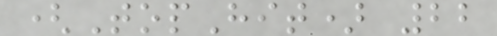(TopHit) 22
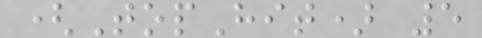(TopHit) 5
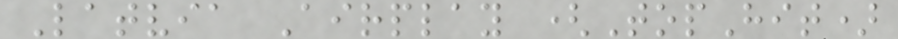Latvia Airplay (TopHit)
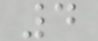4
